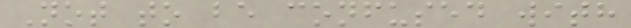Not to be confused with
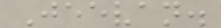Jeevan.
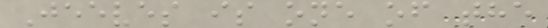Jeeves is one of the
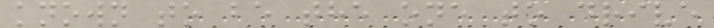known to be the one to drive
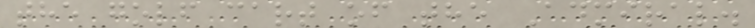the golf cart of the Admiral.
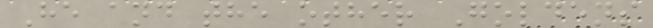He and the other Goldens
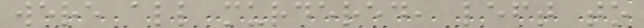were all murdered, left to
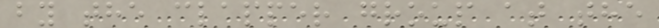by the clapper group at the
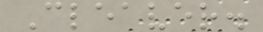Cleaver.
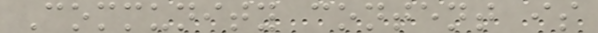Community content is
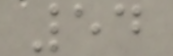54
